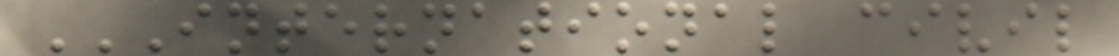INTERNATIONAL CIVIL
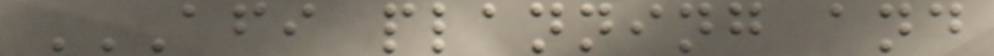AFI PLANNING AND
